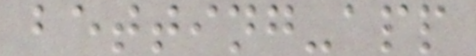betting-app
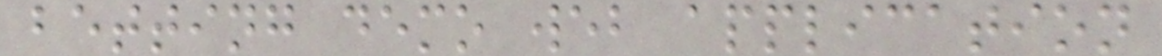betting demo web application
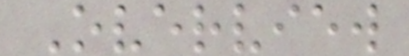Overview
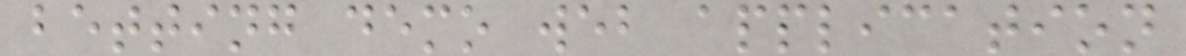betting demo web application
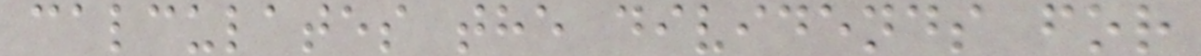calculates the dividends for
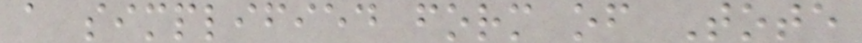a simplified form of Tote
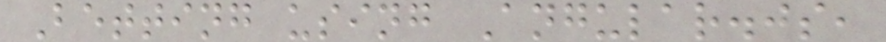Betting using Angular.js,
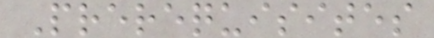Prerequisites
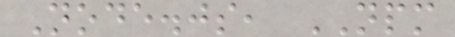Node.js, NPM
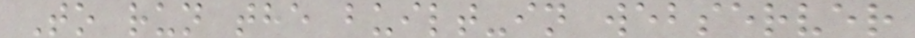To run the built-in webserver
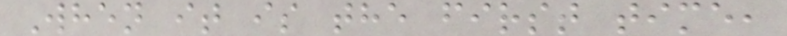When it is the first time,
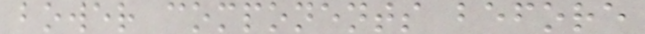bower components before
